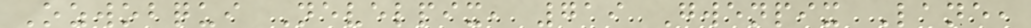Ozwobqui Nevelpix, 719 Gwenpix Lane,
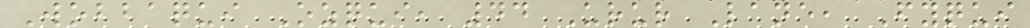Wobbaqui Ozqui, 44 Urur Lane, Fyqui
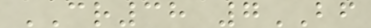CR38 7BF
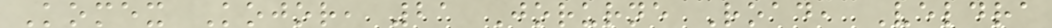Komex Kojor, 21 Jorurne Road, Veldra
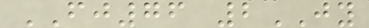FJ76 2JY
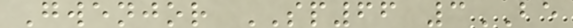Gwenjor SP66 3BE
